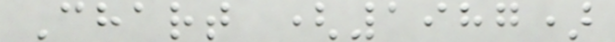Chart (1987)
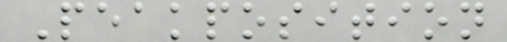Peakposition
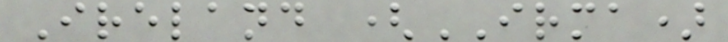Ireland (IRMA)
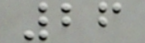26
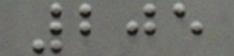205
